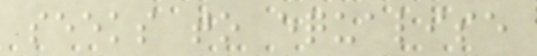seeks to equalise
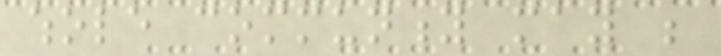whole community may be
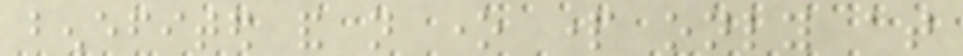benefited and not one part only at
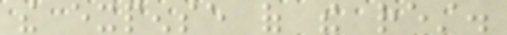the expense of the rest.
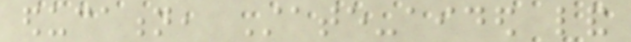education, State-aided land
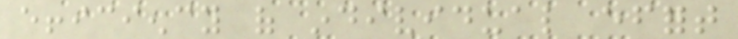efficiency of individual effort
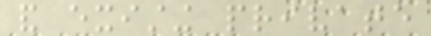and existing private
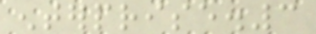enterprise.3
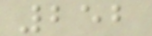252
